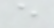e
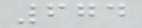674
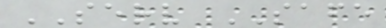SERV SAFE
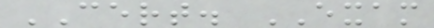CERT. EXAM
